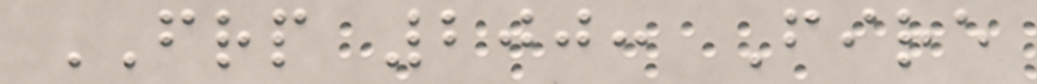FRP 200: Fire
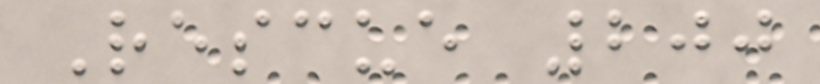Rescue 200
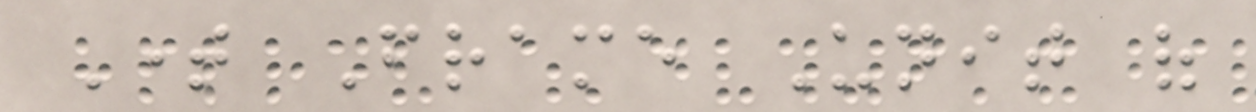Time Frame Unit of
